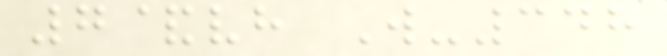7&vh W-348
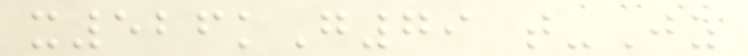x526kG79 t-Jz
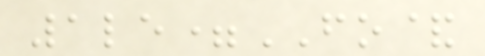1le=FO&
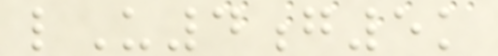lU4g5k
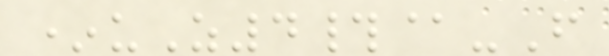*uZ4#@-F
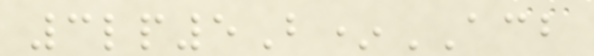3lp5B*ACB
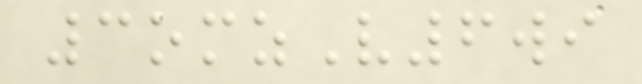3omzV6wi
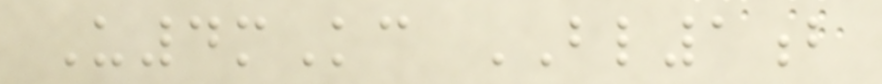U4mKc BL1b
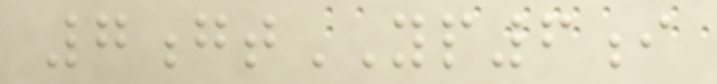7gtYP6i
